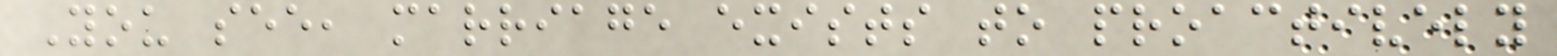You see, marriage exists to proactively
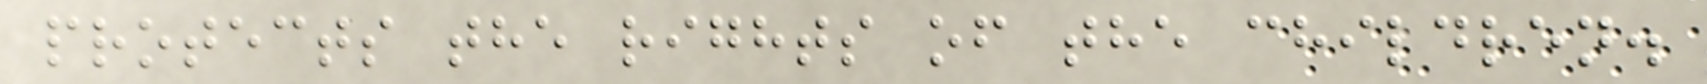protects the rights of the children.
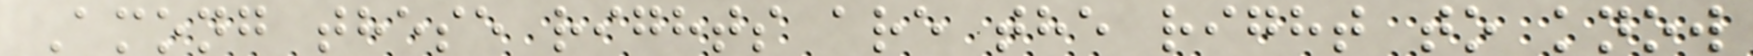Among these rights are the right to know
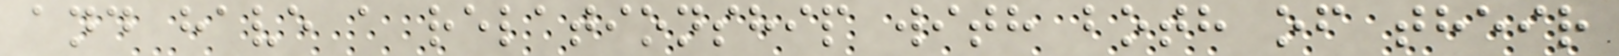and have a relationship with both of their
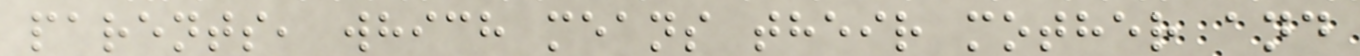parents, which means their mother and
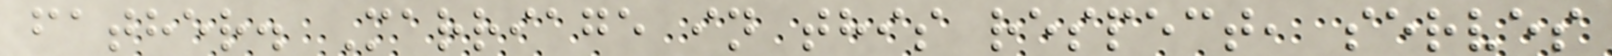father. Marriage in this respect, serves
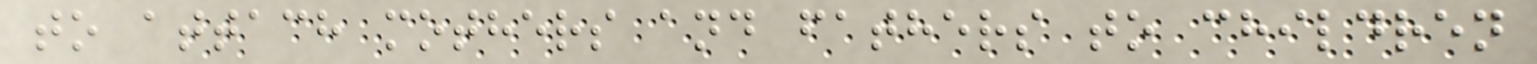to attach mothers and fathers to children
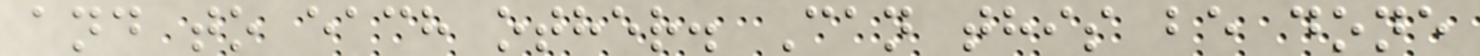and to each other. Can this be done
